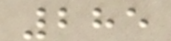285
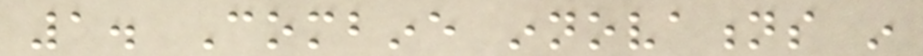1. Combine innovations in
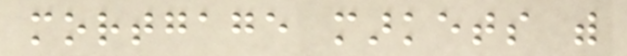mortgage markets with
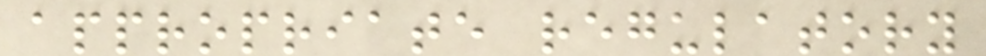appropriate regulatory
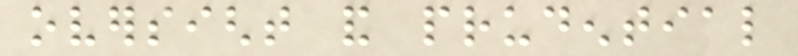oversight and prudential
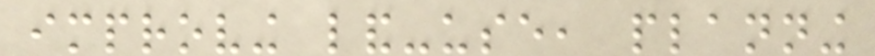improving land-use, planning
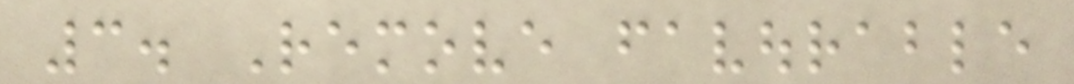3. Remove favourable
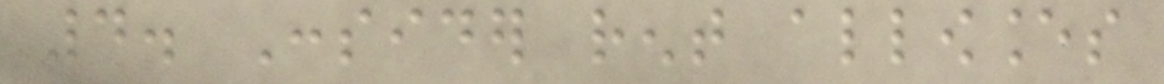4. Consider rent allowances
